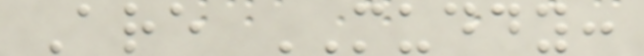Are MUDDY:
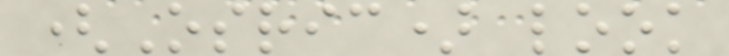(Osric) look
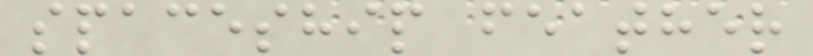spaceship feather
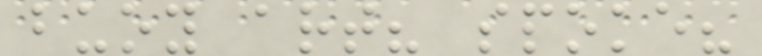buoy art? spoke?
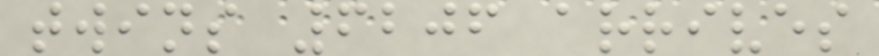twins 6206 arrives
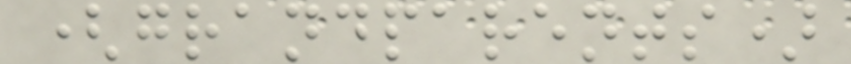(grandparents)
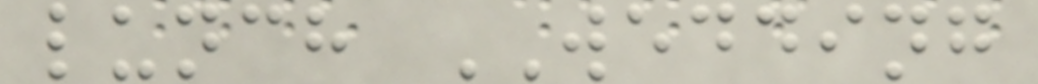lunch WEDDING
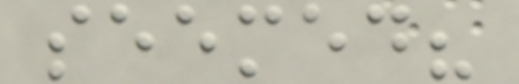seemed?
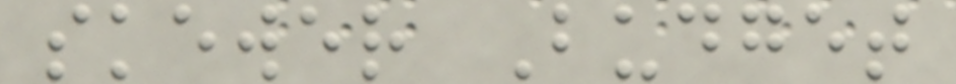skewer Budget
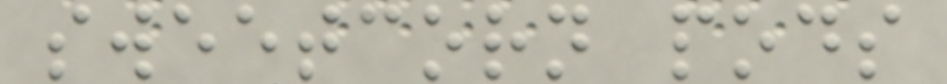sweetcorn pods
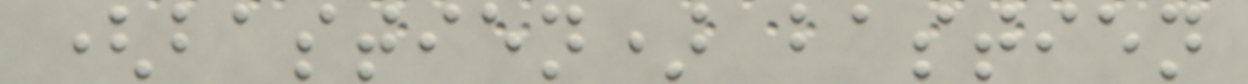(bastien) bastien
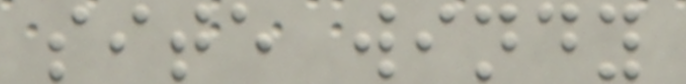site windy
